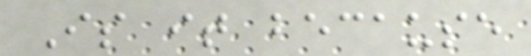Is it because
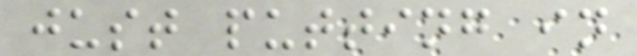just putting in
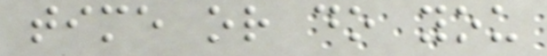time or do you
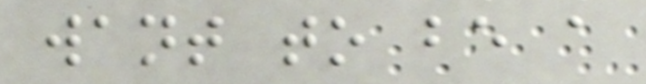want to be a
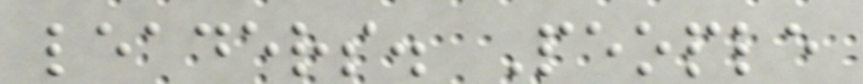leaders. People
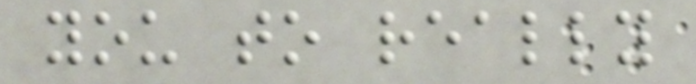you to really
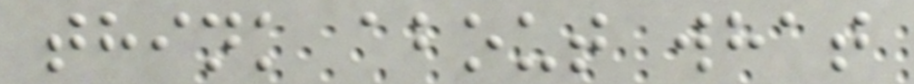think about what
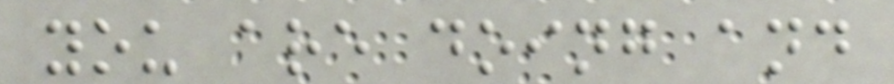you are doing and
